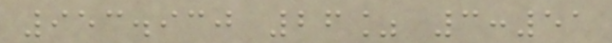953.930 26% 3:51
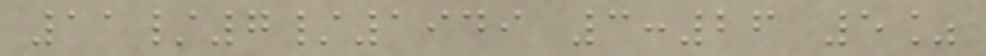11/7/1949 3:26 5%
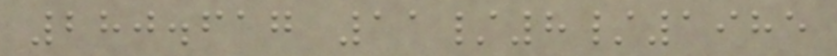280.617 11/8/1985
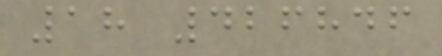18 426846
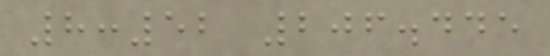8:52 206.445
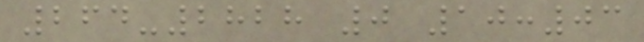264-2828 0 10:03
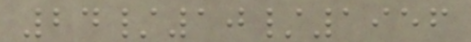24/10/1956
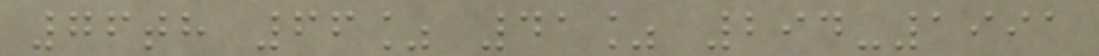76th 66% 41% 294-1991
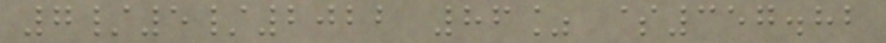7/5/2022 86% $357.82
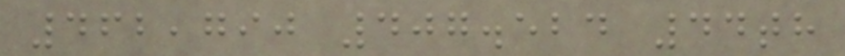462,790 407.524 44th
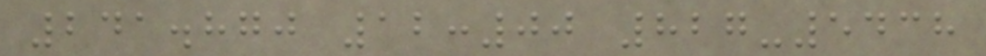241.870 12:00 827-5438
